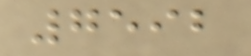7592
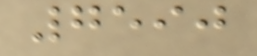7590
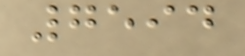7594
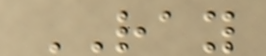RAY
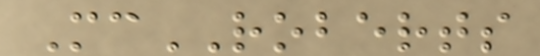McROBERTS
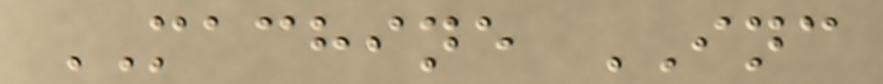MACHINE INC
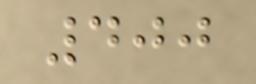400
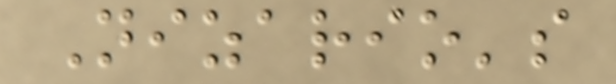Nizario's
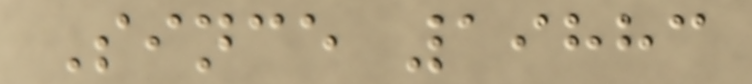Since 19883
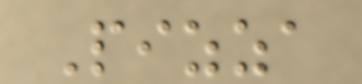Pizza
